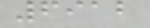6912
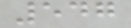547
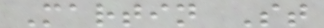Martin St
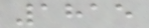1815
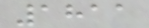1811
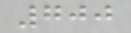700
